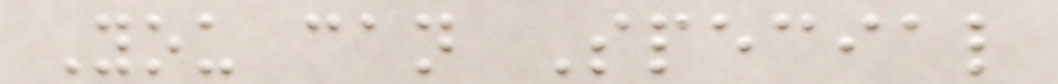You can Special
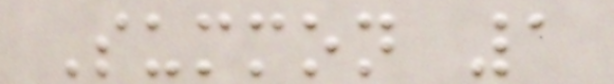Summon 1
